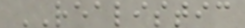REALISTIC
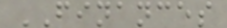FINANCES
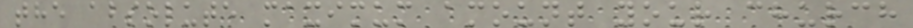the absolute maximum amount your church
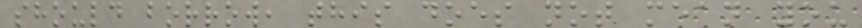should borrow, this does not mean you
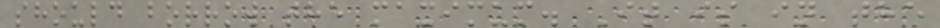should borrow the maximum. It is in the
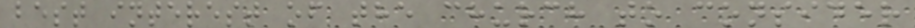best interest of the church to consider
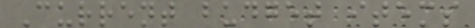Current budget items
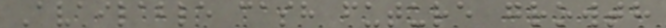Available cash future growth
